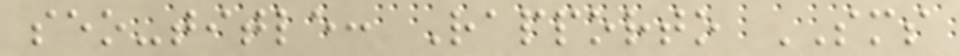seo-title: Rapporto SMS
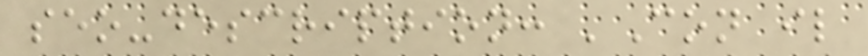seo-description: 'Con il
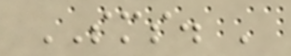SMS. '
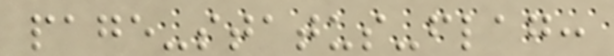page-status-flag:
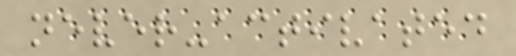never-activated
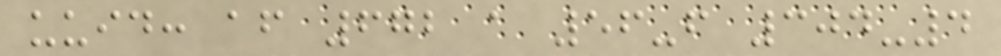uuid: af 672 a 56-f 304-4
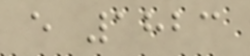e 1823
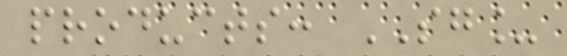products: SG_
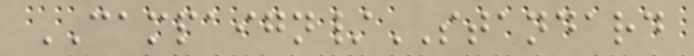CAMPAIGN/STANDARD
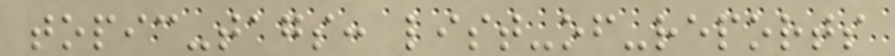topic-tags: list-of-reports
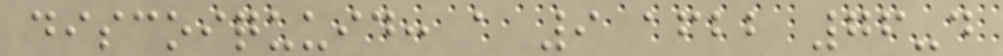discoiquuid: a 9 afbb 76-d
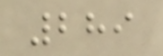289
